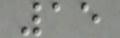15
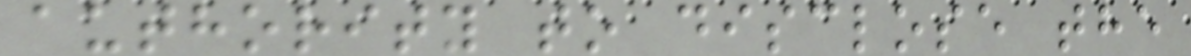authority to disclose the
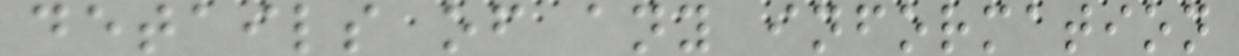details of any information
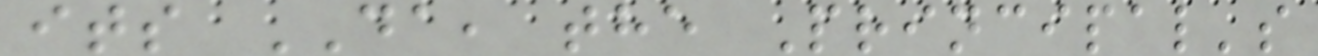its DA, the Principal's
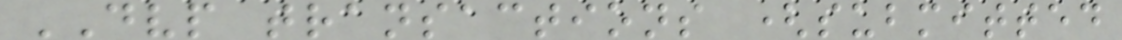DVP transactions (submitted
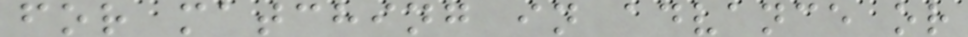for matching in advance or
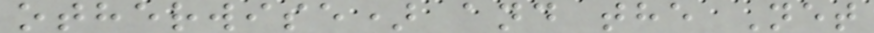otherwise) and the Net
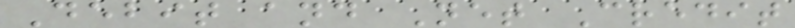Debit and Net Credit
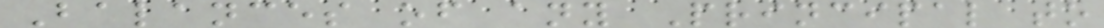Balances of any Principal to
